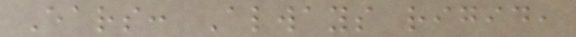Ears: Always rigid,
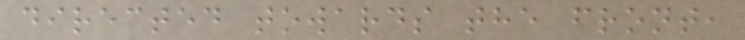directed towards the front,
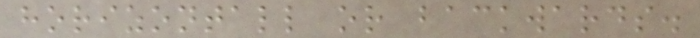horizontall or backwards.
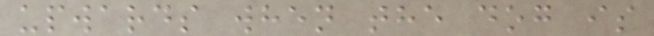upwards when the dog is
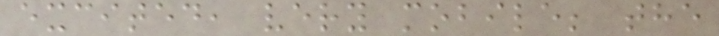excited, very mobile; the
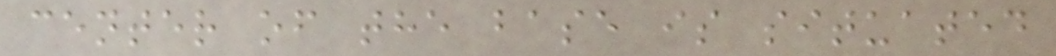center of the base is situated
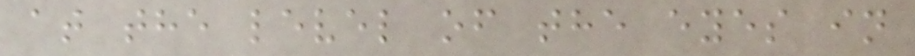at the level of the eyes in
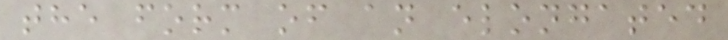the form of an elongated
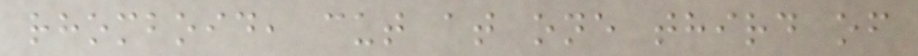rhomboid, cut at one third of
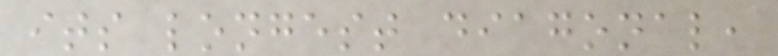its longest diagonal,
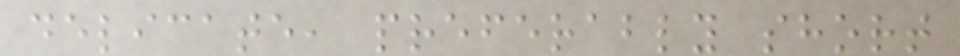delicate, preferably short
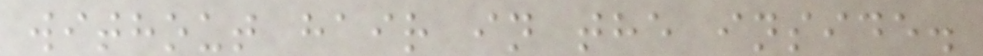without hair in the inside.
